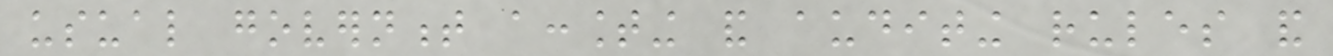usual government accounting and auditing rules and
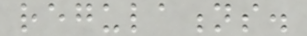regulations.
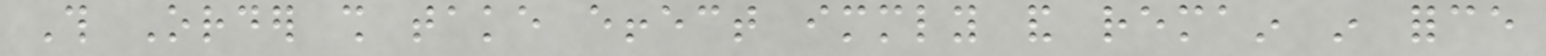This Order shall take effect immediately and remain in force
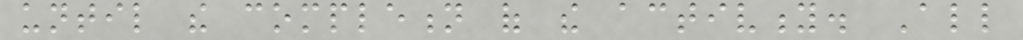until the completion of the activity. All
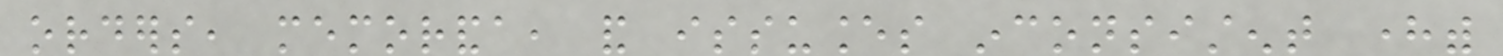orders, memoranda, and issuances inconsistent herewith
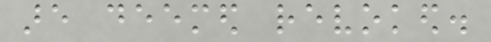are deemed revoked.
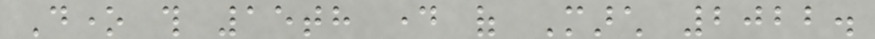Done this 15th day of March 2022.
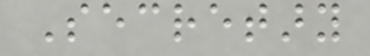Secretary
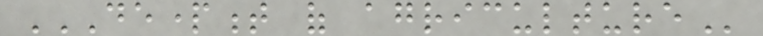DEPARTMENT OF AGRICULTURE
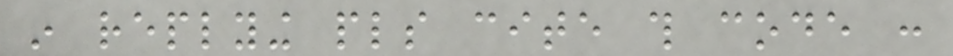in replying pls cite this code :
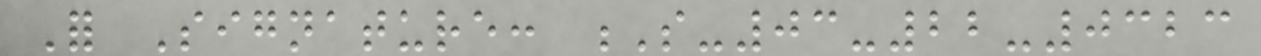For Signature: S-03-22-0323
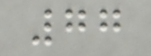77
